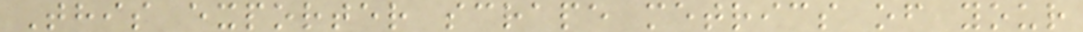This exporter scrape metrics of your
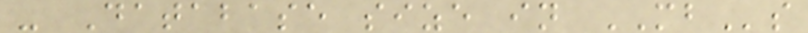- Database size in MBs
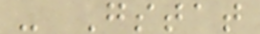- Gstat
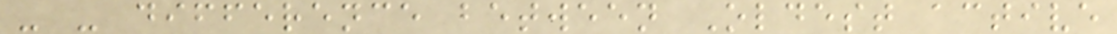- - difference between Oldest active
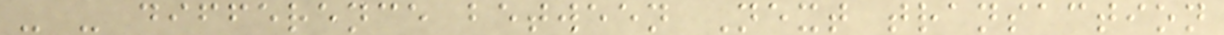- - difference between Next transaction
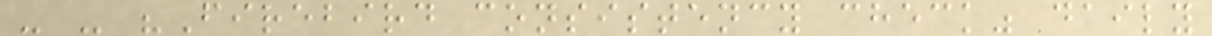- - "Firebird consistency check" daily
